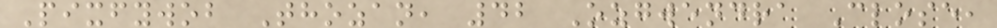Pixfywob Thozan, 42 Ozgwendra Close,
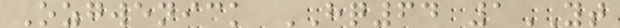Ozgwenick HQ64 1YT
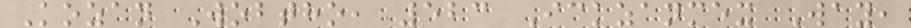Kozan Wobtho, 523 Ickzanmex Way,
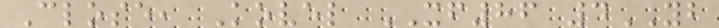Close, Kovel XF86 4YB
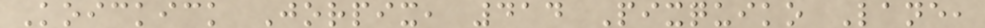Koickick Jorpix, 414 Pixquiko Lane,
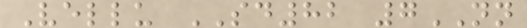Vellu SD82 7NN
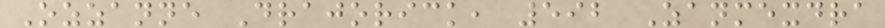Ozzanne Drajorick, 592 Zanmexdra
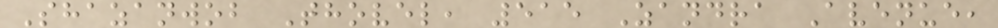Shazanwob Thovel, 515 Zandra Avenue,
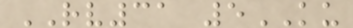RV31 5KU
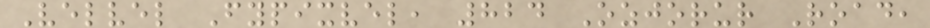Velvel Fypixvel, 824 Ozjorur Road,
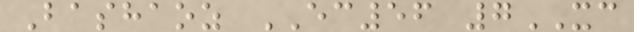Bashaoz EC56 7XC
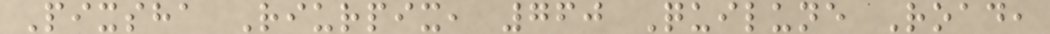Pixsha Riurpix, 760 Quilune Road,
